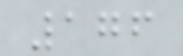176
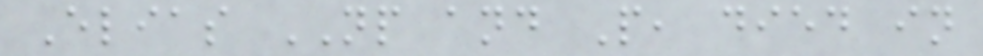Elias NP and P, died in
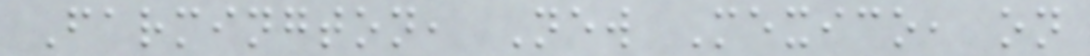Farmington, New Mexico, on
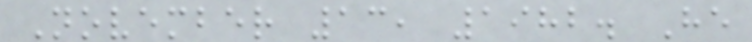November 13, 1982. He
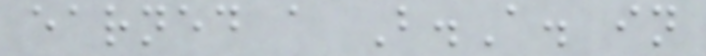earned a B.A. in
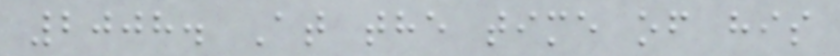2008. At the time of his
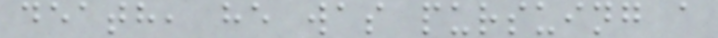death, he was pursuing a
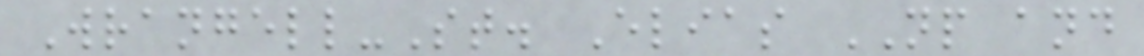Wrangell-St. Elias NP and
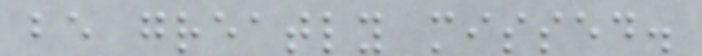be greatly missed.
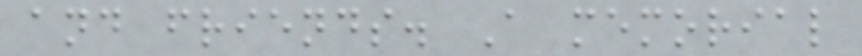and friends. A memorial
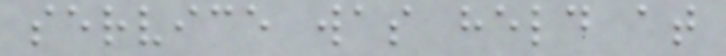service was held at
